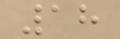18
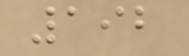192
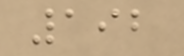192
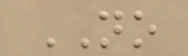NO
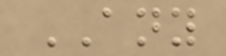ANY
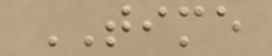TIME
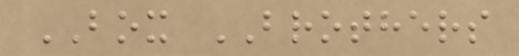BOX BROTHERS
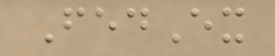FedEx
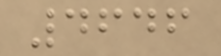4646
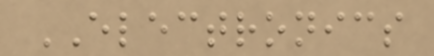ELECTRONICS
